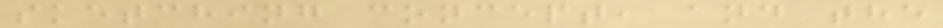sketching concept, and the
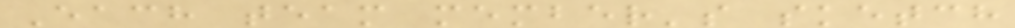Each team member's sketch
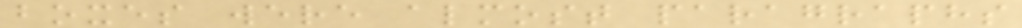boxes were almost paragraphs
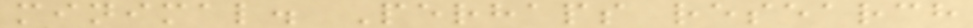minimal. Perhaps research
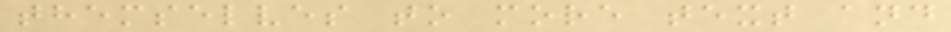themselves to more text and
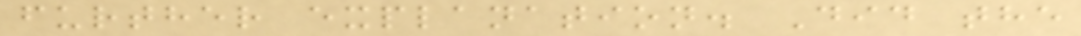further explanation. Did the
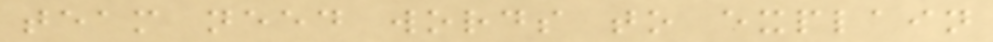team need words to explain
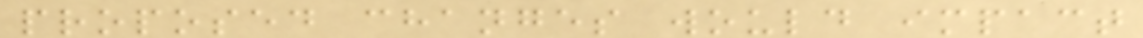proposed changes would impact
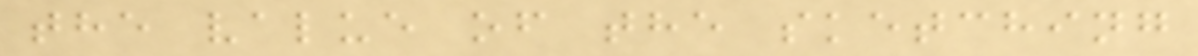the value of the sketching
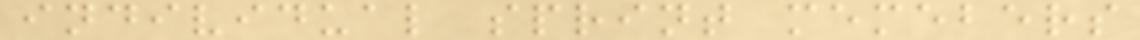individual sprint memebers
